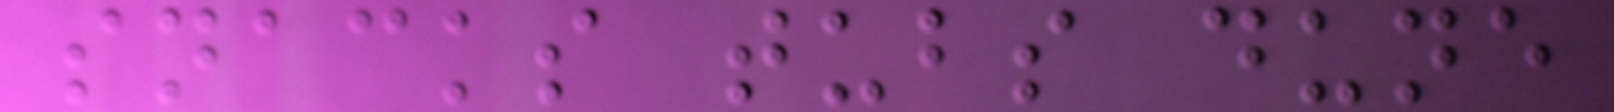snacks tubs dune
